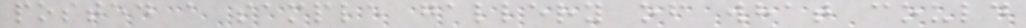posted a sample gallery of what could
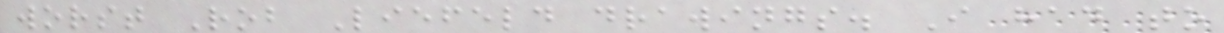worst Rob Liefeld drawings. I had to
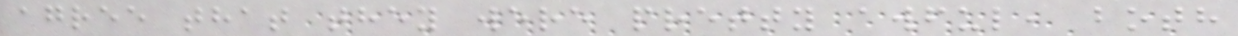agree that they were pretty awful, both
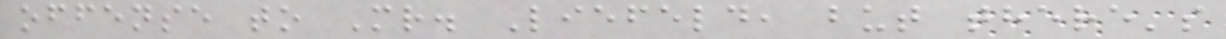offense to Mr. Liefeld, but there's
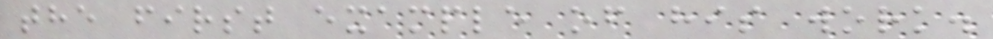the first example of his work.
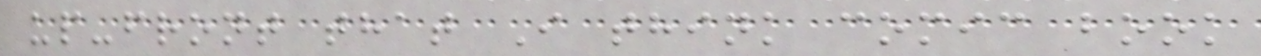up-front that I think comic book
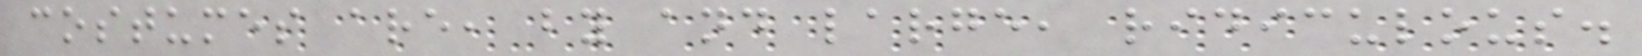costumes are, by and large, ridiculous.
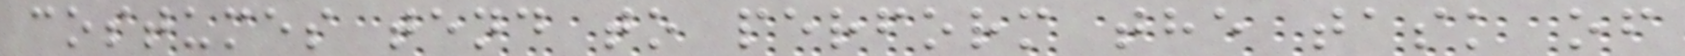costumes tend to perform the task of
